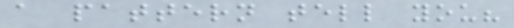a pattern tell you?
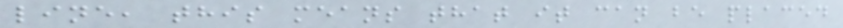line, this means that it can be placed
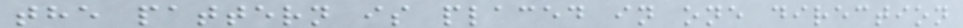the pattern is placed in one direction
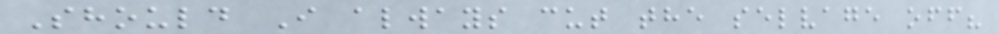Should I always cut the selvage off?
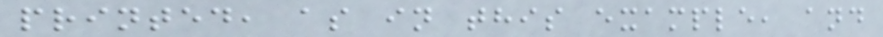printed, as in this example, and
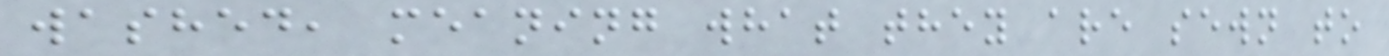washed, meaning what they are sewn to
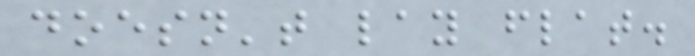doesn't lay flat.
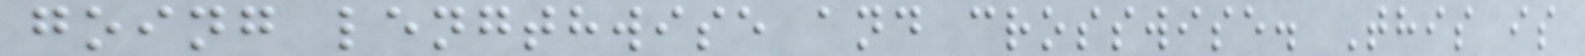going lengthwise and crosswise. This is
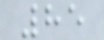85
